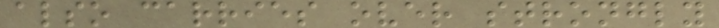also carries over strongly
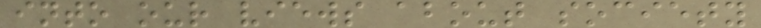into our views about society
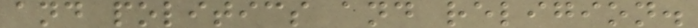and politics and religion.
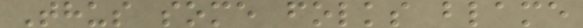Thus some folks blame
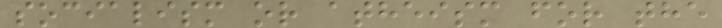socialism or atheism for the
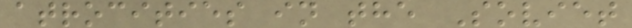atrocities in the Soviet
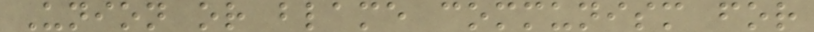Union or blame communism for
